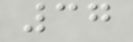37
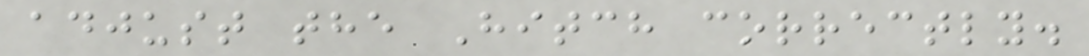adjust the Hitch correctly.
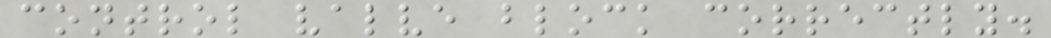control valve block correctly.
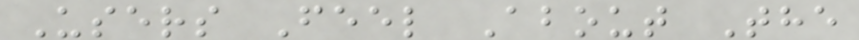Users Feel About The
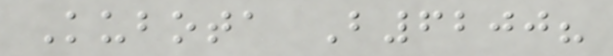Kubota B6200?
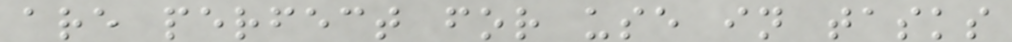are perfect for use in tasks
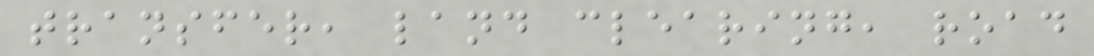transfer, land clearing, road
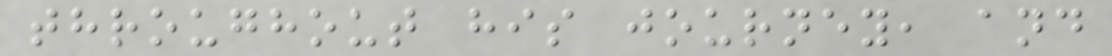throughout his journey, and
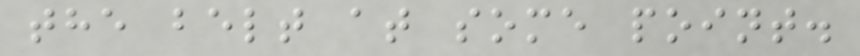the belt at some point.
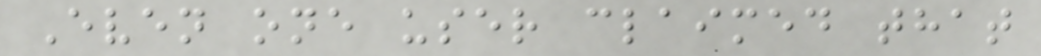Even one user claimed that
